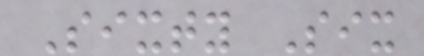Sixty Six
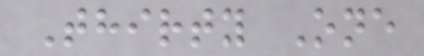Thirty One
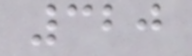320
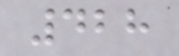428
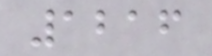1216
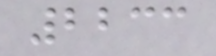2233
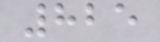825
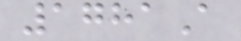1781A
